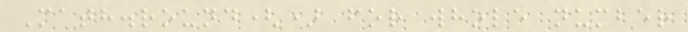Math.round() for whole number
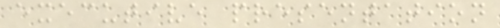executive presentation
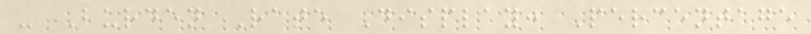- Burden Rate Display: Percentage
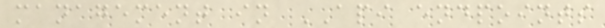management in API endpoints
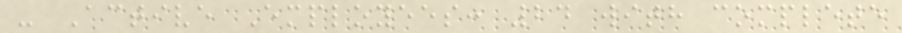- Active Employees: 24 with complete
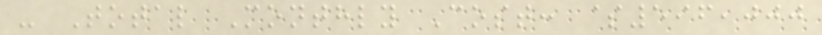- Total Monthly Cost: $596,000
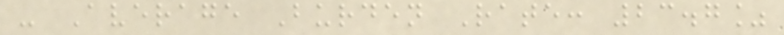- Average Burden Rate: 23.7%
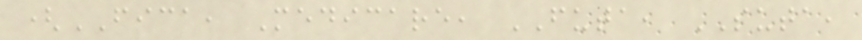(FICA, Medicare, FUTA, SUTA,
